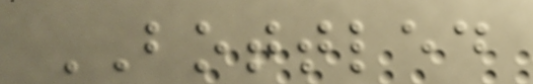BOTTLED
